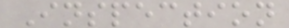Inspection
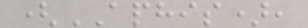(APHIS),
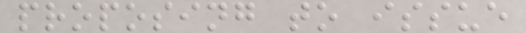proposing to issue
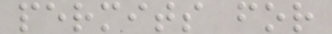permits for
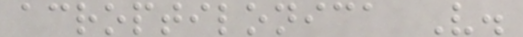acroptilonica V.
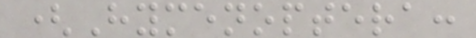(Hymenoptera:
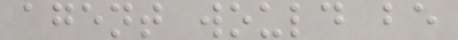agent would be
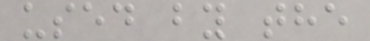used by the
